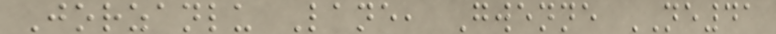Jorzanlu Lane, Gwenne NE41
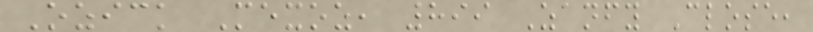Ozick Mexoz, 899 Zanfy Close,
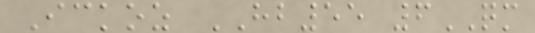Ickoz HB55 6QM
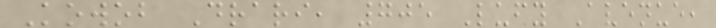Kowob Drari, 705 Lufy Avenue,
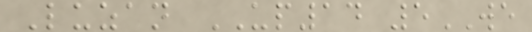Luzan UP14 5WE
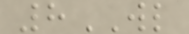8WL
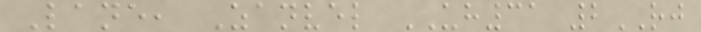Lane, Zanvel UH31 2RJ
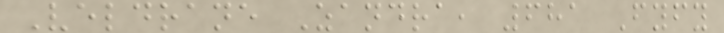Veldrane Zandra, 681 Fyfy
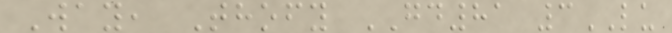Way, Thofy GD81 3LU
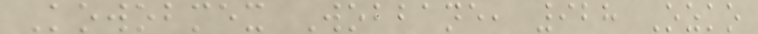Kowobmex Wobbane, 928 Ozko
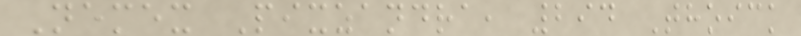Nemex Pixzandra, 294 Thoick
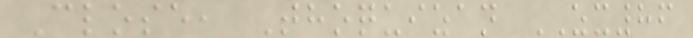Close, Thoquizan ZX86
